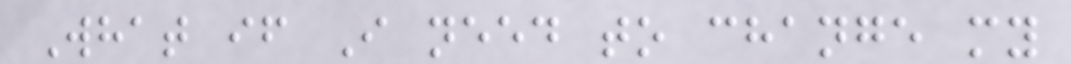What if I need to change my
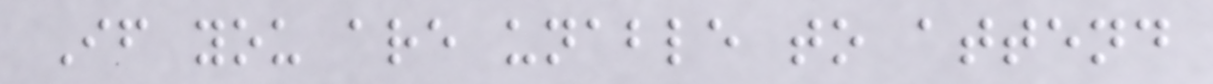If you are unable to attend
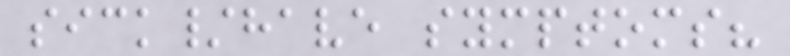sick/have symptoms?
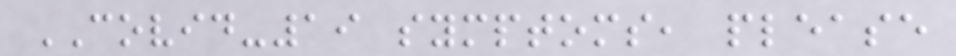COVID-19 symptoms, please
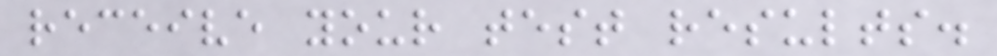receive your test results.
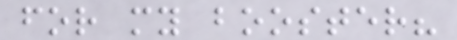for my booster?
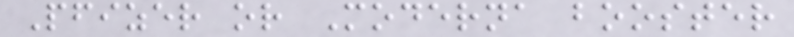Pfizer or Moderna booster
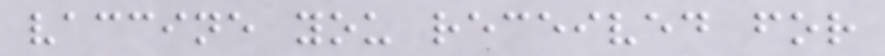vaccine you received for
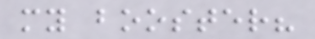my booster?
